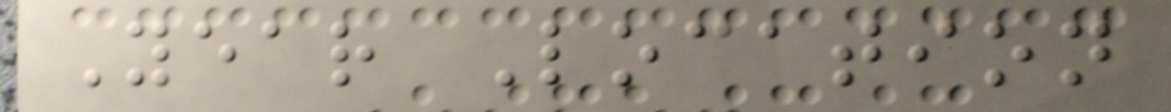Year Location
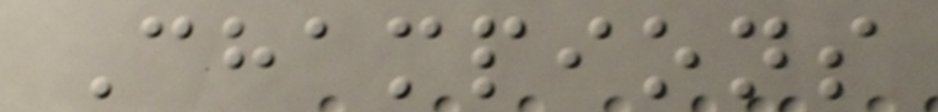Champions
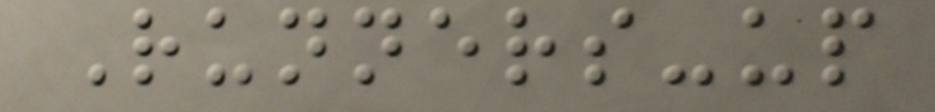Runners-up
